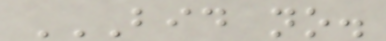BID NO.
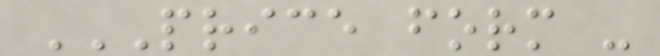PRICE FORM -
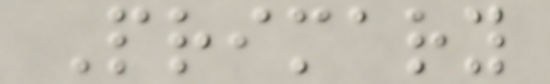Primary
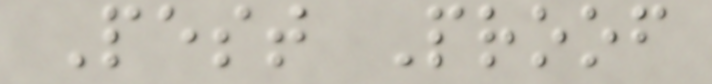Pest Proof
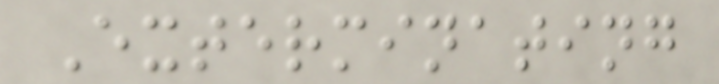Exterminating
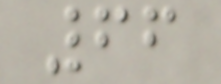66
